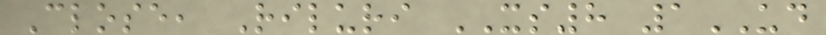Close, Riluri XS8 1UD
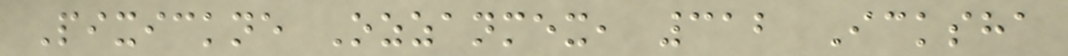Pixickne Ozzanmex, 312 Icksha
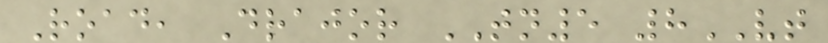Road, Drajor TN5 8VT
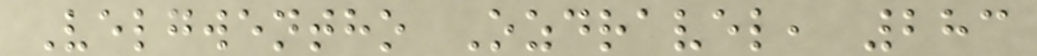Velgwentho Ozdravel, 283
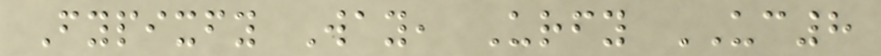Fypixfy Way, Urfy UC8
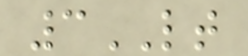3LT
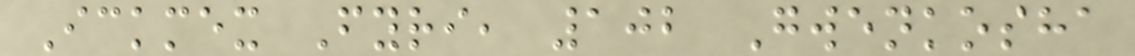Ickmex Fyri, 102 Gwenkosha
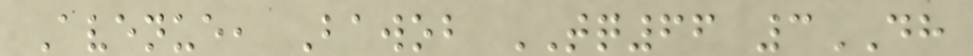Avenue, Bawob TQ66 3DH
